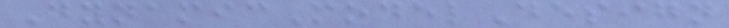DynamicModelDesign
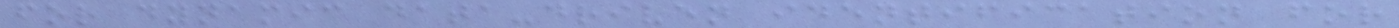for dynamic data-driven identification for
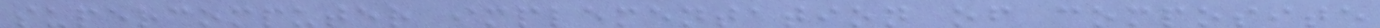supercomputer implementation of composite
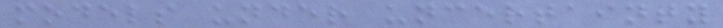models under uncertainty
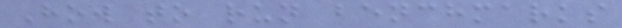How to run benchmarks
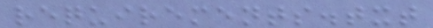requirements.txt
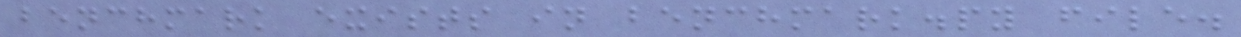benchmark exists in benchmark.py file.
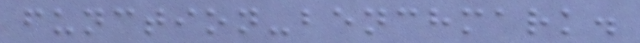function-benchmark.
